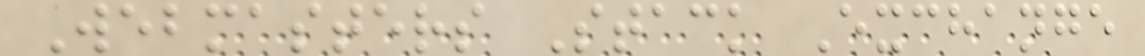Webmasters Stack Exchange
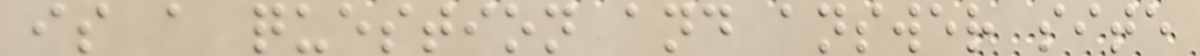is a question and answer site
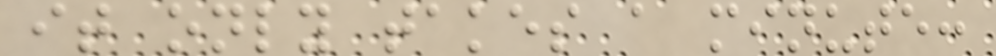it only takes a minute:
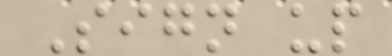Sign up
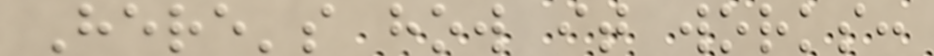Here's how it works:
